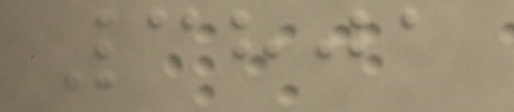3801
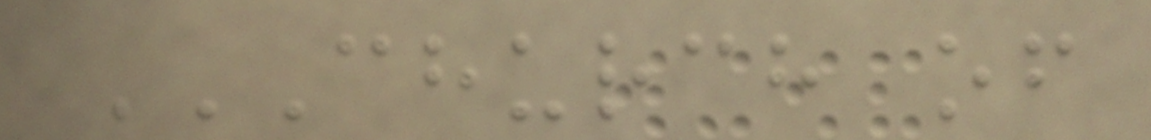CHURCH OF
